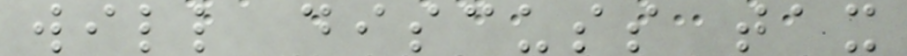will discuss tax
